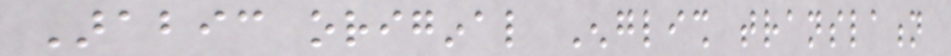Arabic original English translation
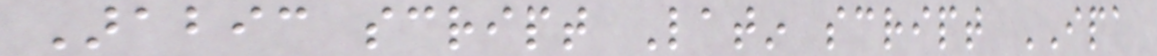Arabic script Latin script IPA
